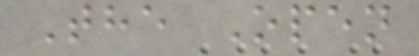The Open
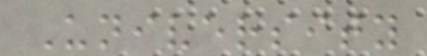University
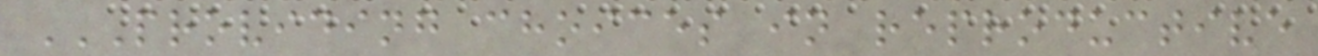PROVIDING CHOICES IN REPRODUCTIVE
